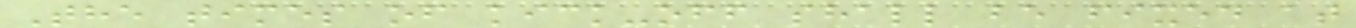The times of kick-off shall be fixed at
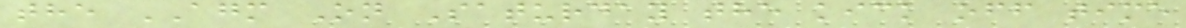the AGM On Saturday the kick off time
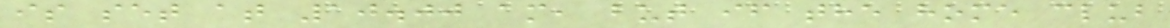is set at 10.00 am, but if the home club
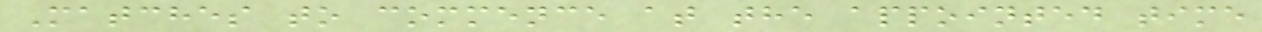Matches to commence at the appointed time
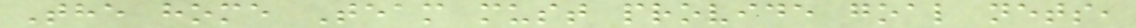The home Team must provide goal nets,
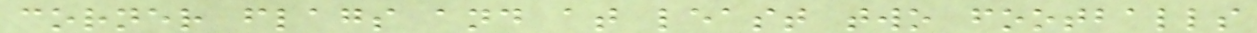corner flags and at least two footballs
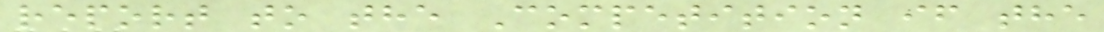report to the Competition if the
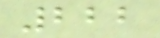222
